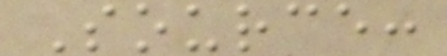Source:
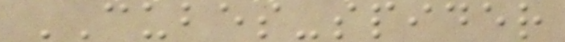CUBES-spider
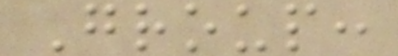Group:
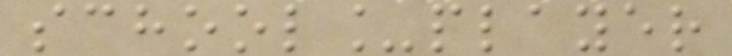school_player
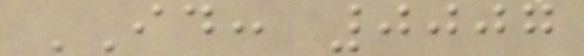ID: 0007
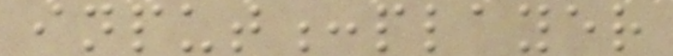input:player
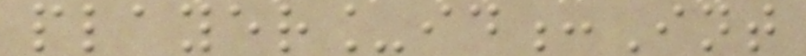player_id:Int
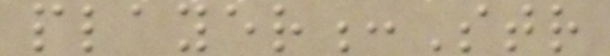player:Str
